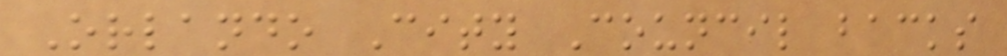Orlando City Council backs
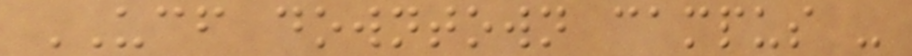UCF downtown campus -
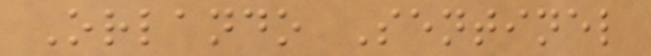Orlando Sentinel
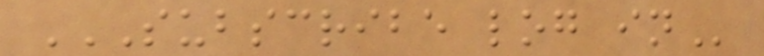SUBSCRIBE LOG IN
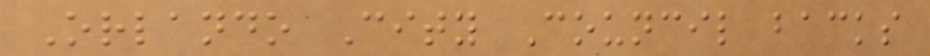Orlando City Council backs
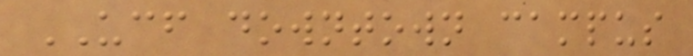UCF downtown campus
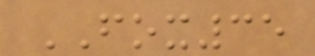FOX35
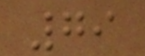79
